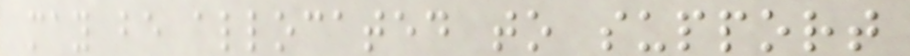may be allocated to support
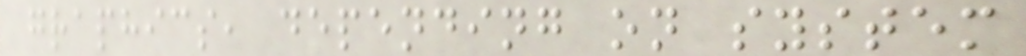graphics, depending on system
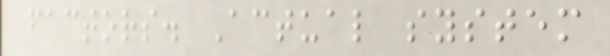factors. Actual system
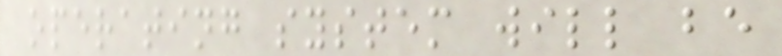operating system will be
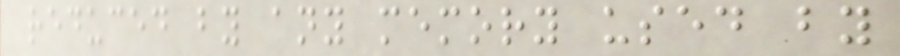reduced by any memory used by
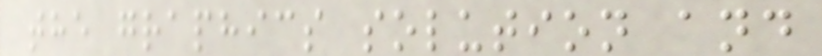the graphics solution and
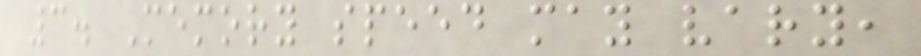3. Memory speed may vary,
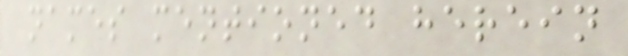names mentioned herein
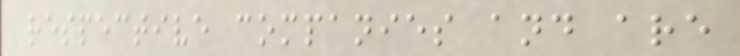respective companies and are
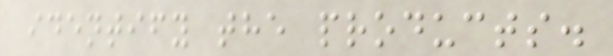identify the products.
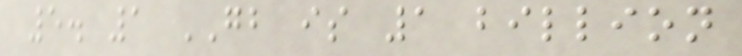5. 1 GB is 1 billion
